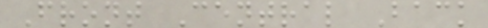Front Central Back
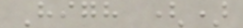High ()
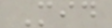Mid
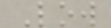Low
